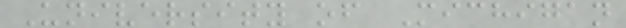University of Michigan
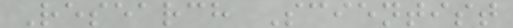Research Scientist
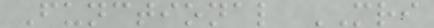Functional MRI
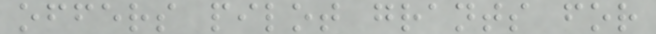offers pilot grants for
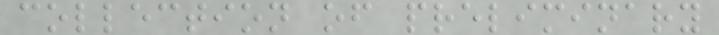collection of preliminary
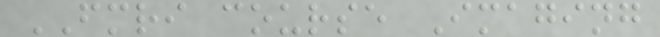FMRI course Imaging
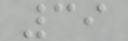39
